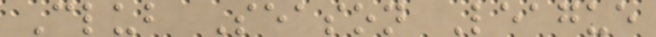Club Season League
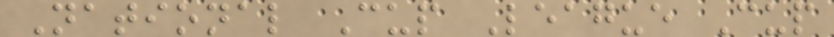National Cup League Cup
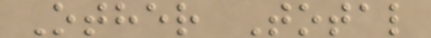Other Total
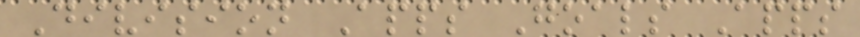Division Apps Goals Apps
